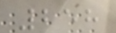258
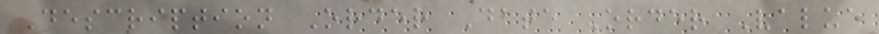Description Order Date Order Value
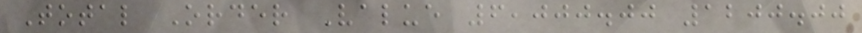Total Order Value 6,000.00 1200.00
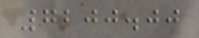7200.00
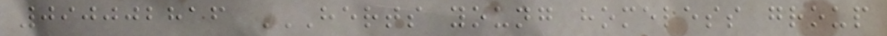090002816 HERTS YOUNG HOMELESS GROUP
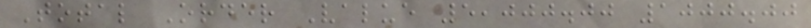Total Order Value 5,000.00 1000.00
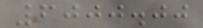6000.00
